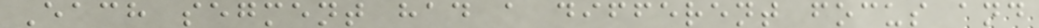Each segment had a different focus and
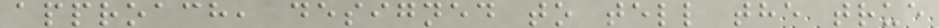approach, designed to tell the true
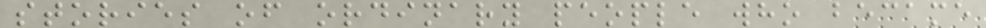stories of ordinary people who became
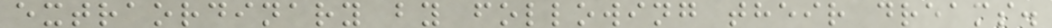extraordinary by following their dreams.
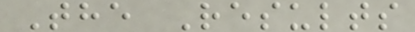The Results
